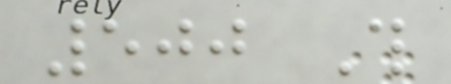500 This
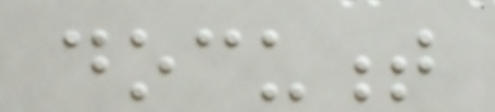document
